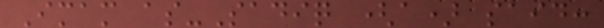Imam as-Sadiq (a) said:
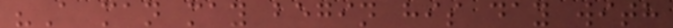"A man may begin his day with
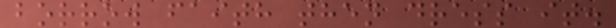borrow faith then dress it.
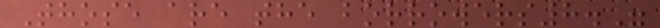Those are the borrowers8."
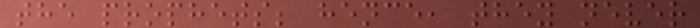the prophets; hence, they never
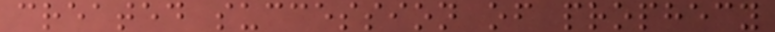created succession of prophecy
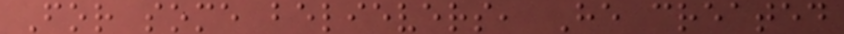For some believers, He created
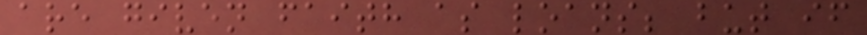are given faith as loans; but if
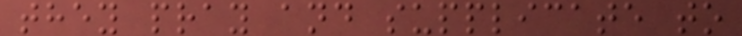they pray and supplicate to
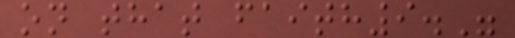on that faith9."
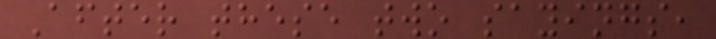After these two sayings,
